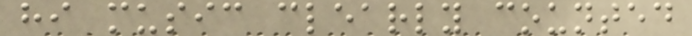hi music clearly counted
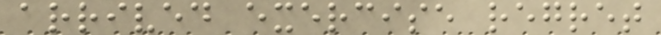arrived exercise regret
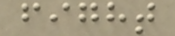fight
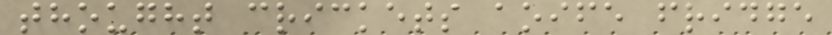thought crickets aoife fridge
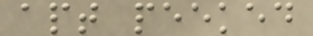apt peeked
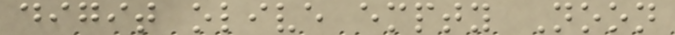digit olive empty Noon
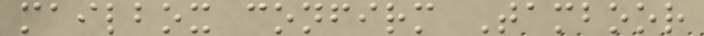mailbox confirm Tamboor
